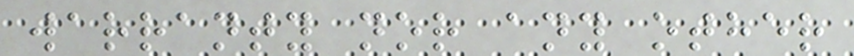warranty nor any other
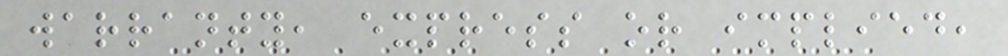warranty, express or implied,
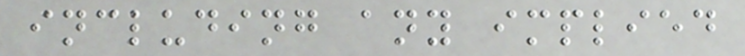including any implied
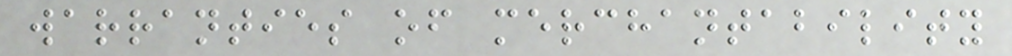warranties of merchantability
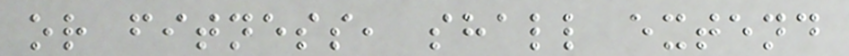or fitness, shall extend
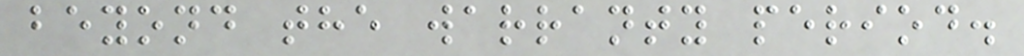beyond the warranty period.
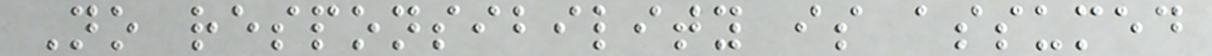No responsibility is assumed
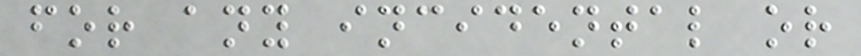for any incidental or
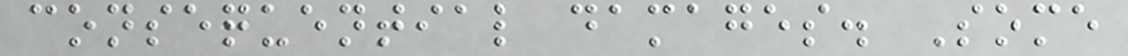consequential damages. Some
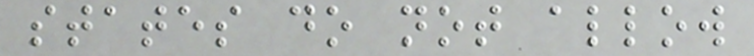states do not allow
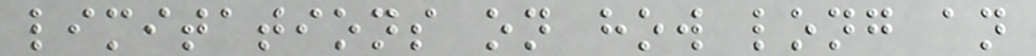limitations on how long an
